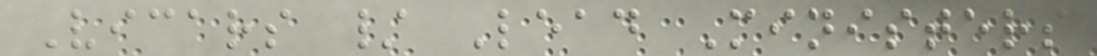Vicars / Lead Ministers
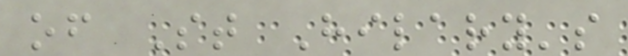of St Hilary's
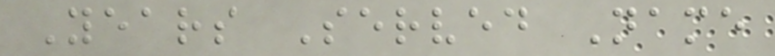Years Served Name
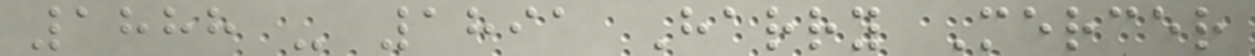1888 - 1891 Harry Mercer
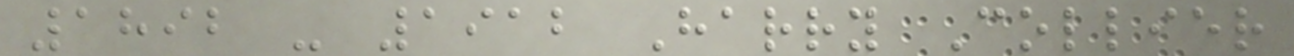1892 - 1912 Harry Collier
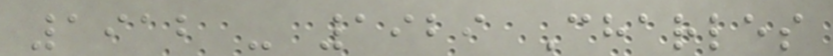1912 - 1929 Charles
